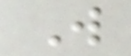W
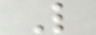L
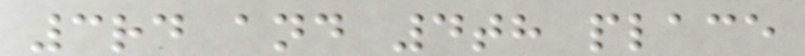3rd and 4th place
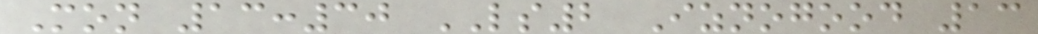Mon 13:30 LS2 Iznogood 13
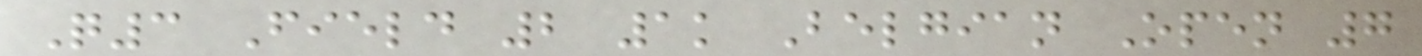Q3 Field 2 1k Belgian Open 7
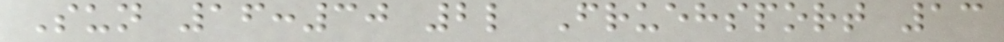Sun 16:30 2l Fruehsport 13
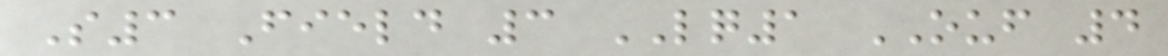S3 Field 3 LQ1 OUF 4
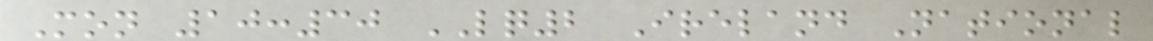Mon 10:30 LQ2 Ireland National
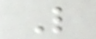L
